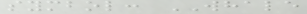symbol: WHALE
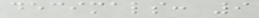decimals: 9
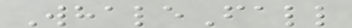WhaleFall
